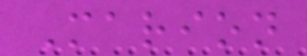Marion
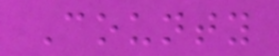County
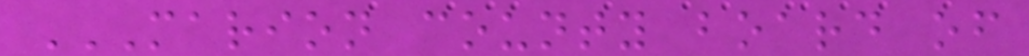MARION COUNTY BOARD OF
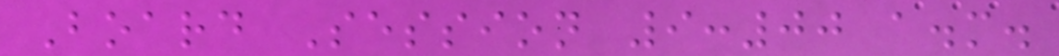Board Session 9:00 a.m.
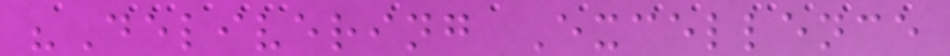"Delivering Excellence
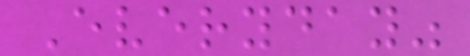Everyday"
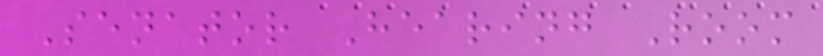Senator Hearing Room
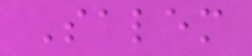Salem
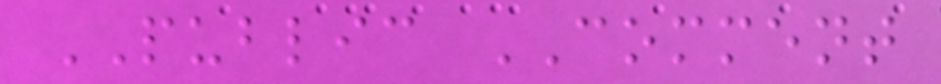PUBLIC COMMENT
